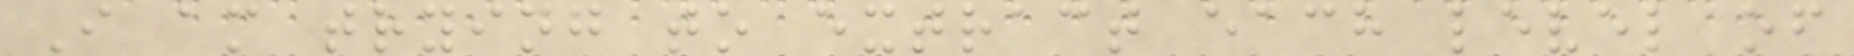I am trying to extract each level of
